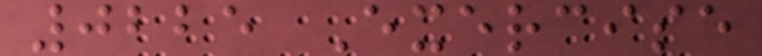0225 Exercise
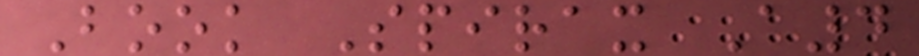Book Spirax A4
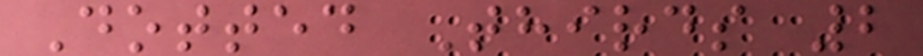Dotted Thirds 2
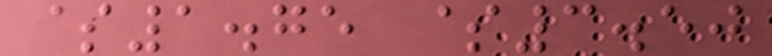$1.75 $3.50
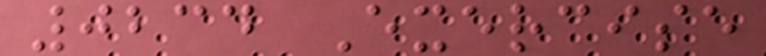0234 Exercise
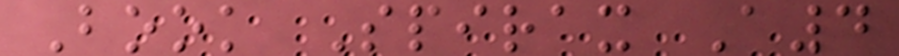Book Spirax A4
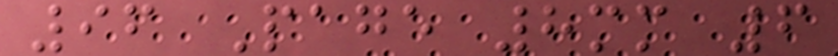96 Page 8mm 6
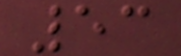53
